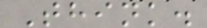Think.
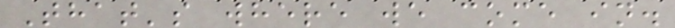That's where we come in.
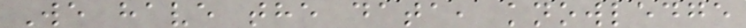We have the data, knowledge
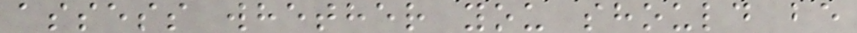assess whether you should be
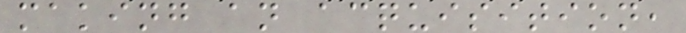making an acquisition,
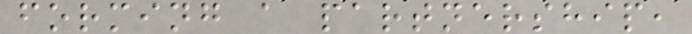forming a partnership,
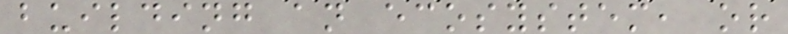building an ecosystem, or
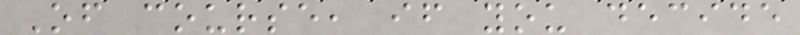Of course, if you decide
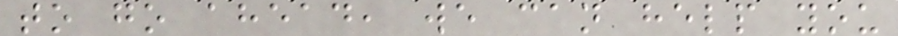to go ahead, we can help you
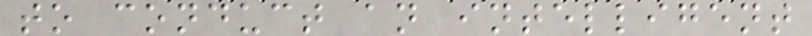to conduct an intelligent
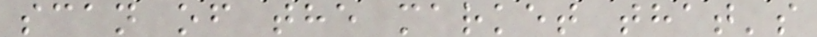scan of the market that's
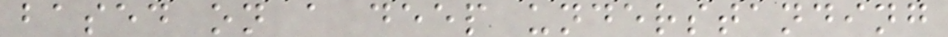based on a deep understanding
